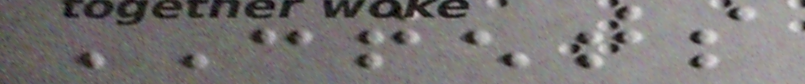CONTENTS
